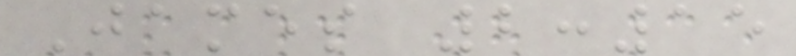James 2:15
